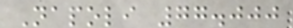Napoli 77.000
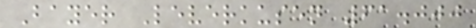Bayer Leverkusen 61.000
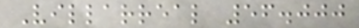Villarreal 56.000
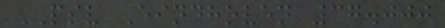PSV Eindhoven 37.000
